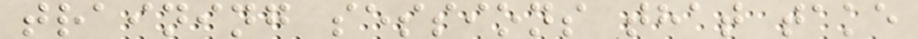training sessions that take
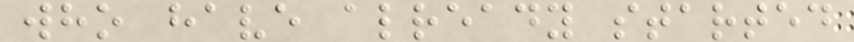who have already started
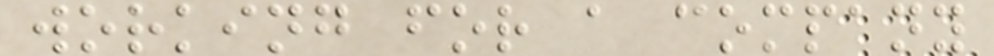working for a company
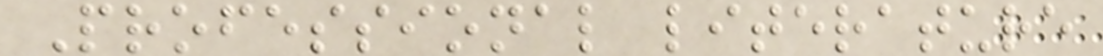Professional literature
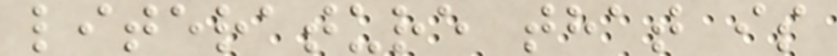literature that is
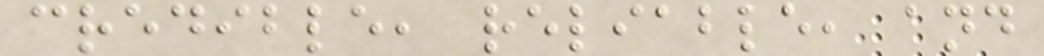credible, reliable, and
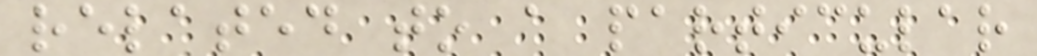related to a particular
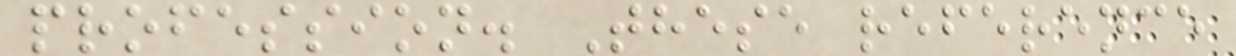profession. These reference
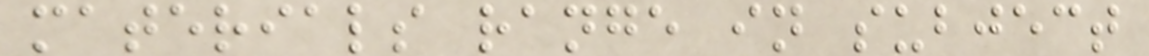materials range in subject
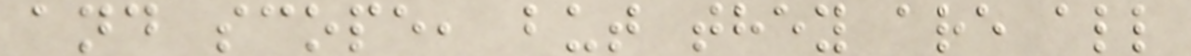and scope, but they are all
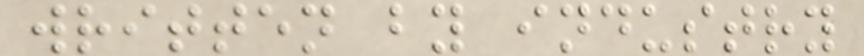written by industry
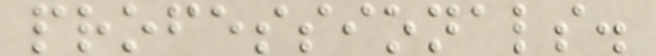professionals.
